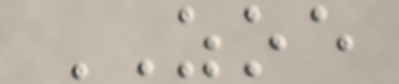ZOE
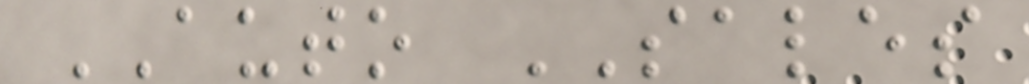AUTO SALES
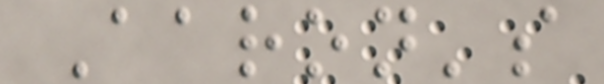Aaron's
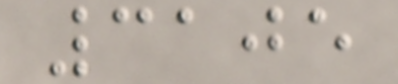3105
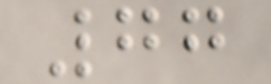77
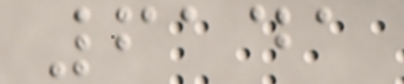6141
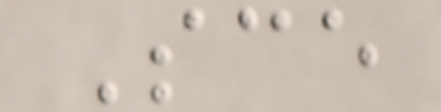Sce
